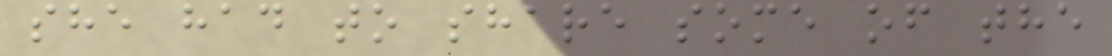she had to share some of the
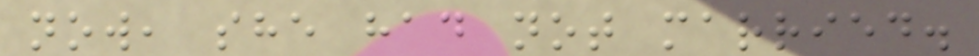now, she had not married.
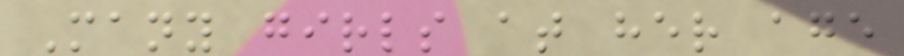Many girls at her age
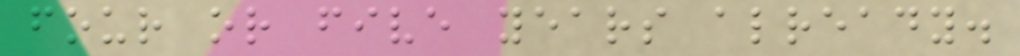four or five years already.
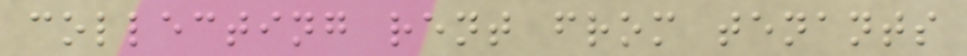collecting rent from tenants
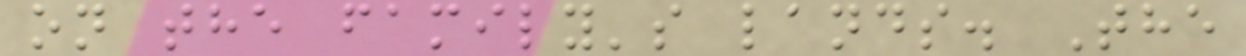on the family's lands. The
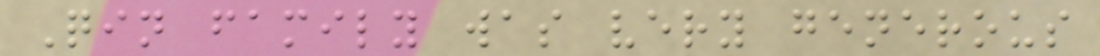Qin family was very generous
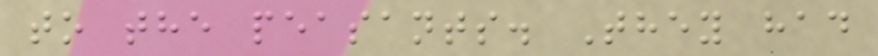to the peasants. They had
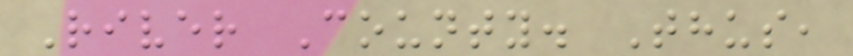River County. Thus,
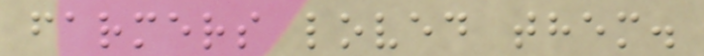farmers loved them.
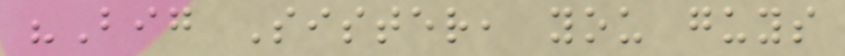"Big Sister, you guys
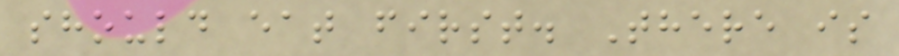should eat first. There is
